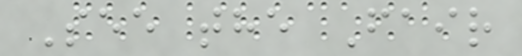See the Fair
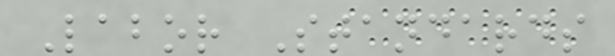Labor Standards
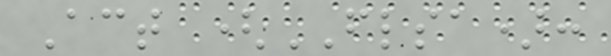Act (FLSA):
